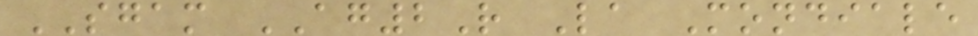SGAM AG2R La Mondiale
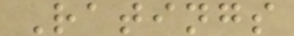Ratings
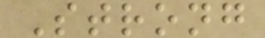Strong
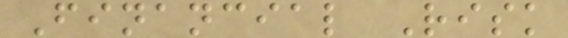Financial Risk
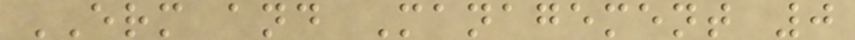ERM and Management 0
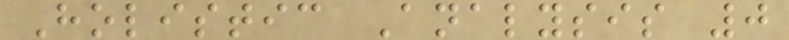Holistic Analysis 0
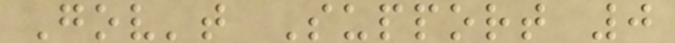Gov't Support 0
